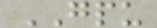GPU
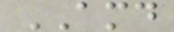AMD
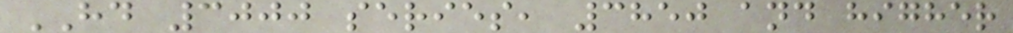HD 3000 series, 3850 and higher
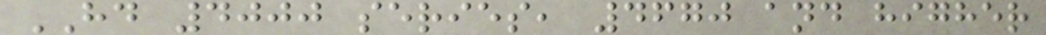HD 4000 series, 4670 and higher
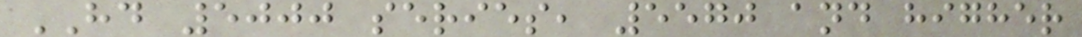HD 5000 series, 5570 and higher
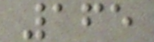165
